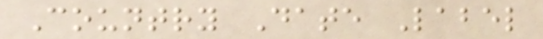Country Date Label
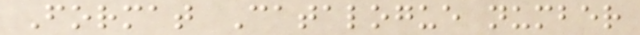Format Catalogue number
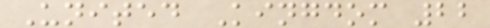United Kingdom 22
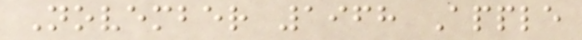November 1968 Apple
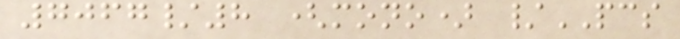7067/8 (mono) /PCS
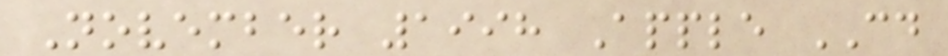November 1998 Apple CD
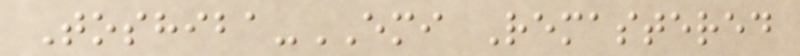Toshiba-EMI Remastered
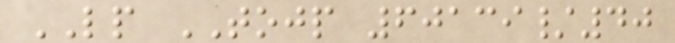LP TOJP 60139/40
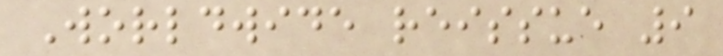Worldwide reissue 9
